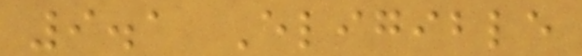9.1 Eligible
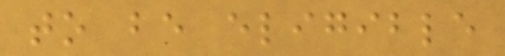to be eligible
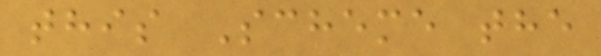this Scheme the
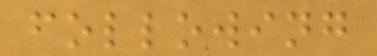following
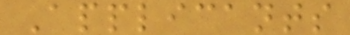Applicants
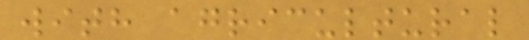with agricultural
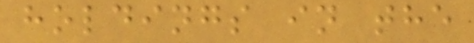holdings in the
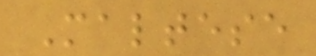Maltese
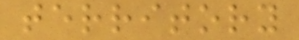territory
